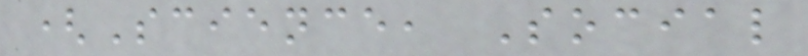(Science, Social
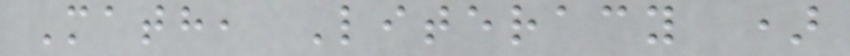Math, Literacy )
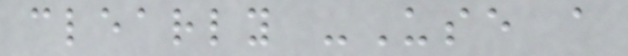clearly -Use a
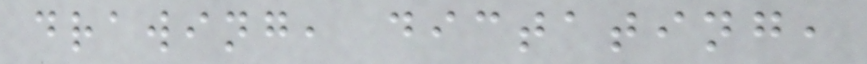drawing, dictating,
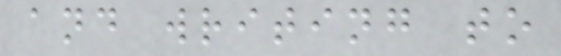and writing to
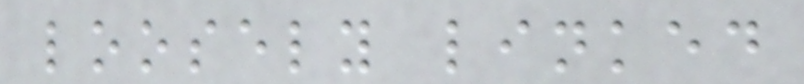loosely linked
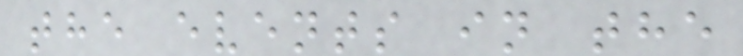the events in the
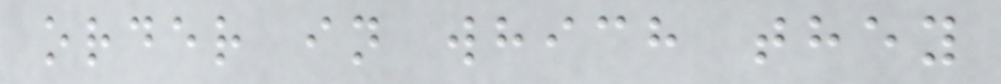order in which they
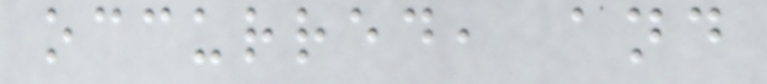occurred, and
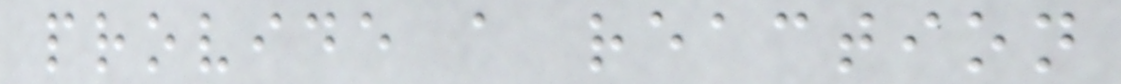provide a reaction
